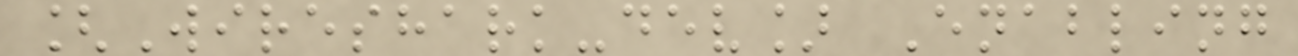[Wireshark-dev] Enabling
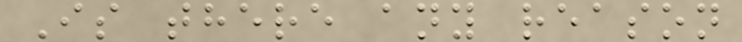Is there any reason
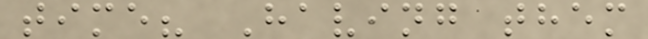time? Having them
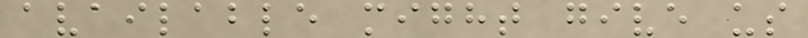available might give us
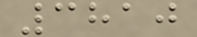3810
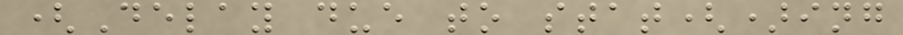(Delay due to stat()ing
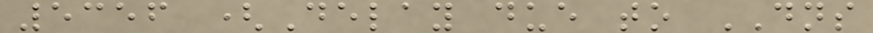5356 (Delay due to DNS
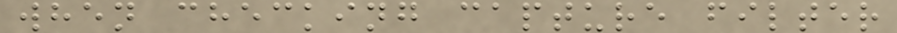when checking capture filter
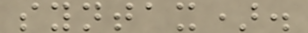syntax).
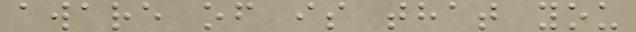aware of is that you
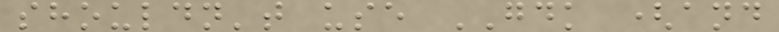shouldn't use GDK (and
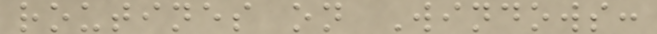routines on Windows:
